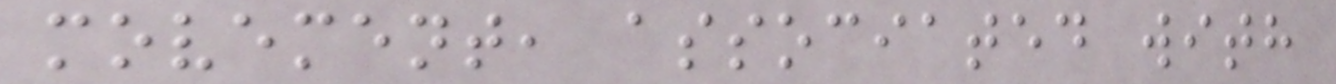movement, associated with
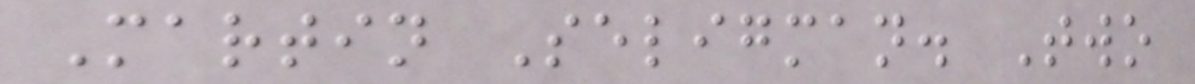Martin Seligman. Two
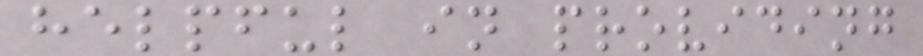helpful in providing
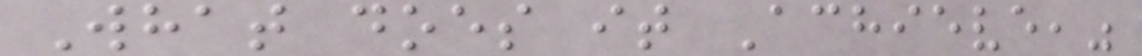What does it Achieve,"
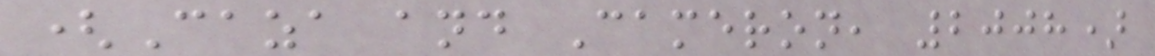(Caza and Cameron, 2008)
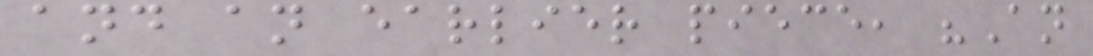and an earlier piece, "An
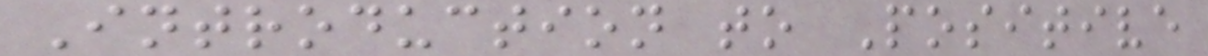Introduction to Positive
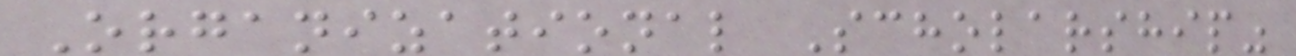Organizational Scholarship"
